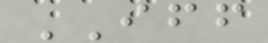IFF
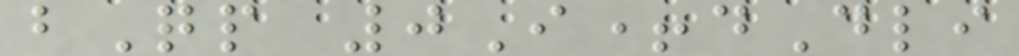bQp 0I+dDli
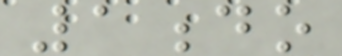1do
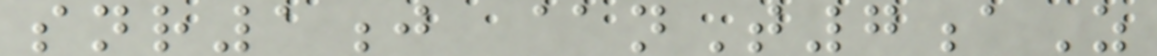snr1j @nT7aZ
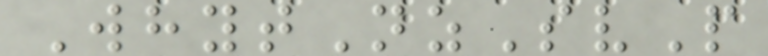WhytNzSvP
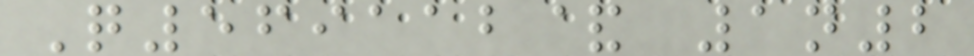Q569112& 1n2
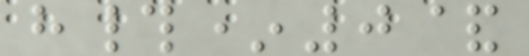h#*0&
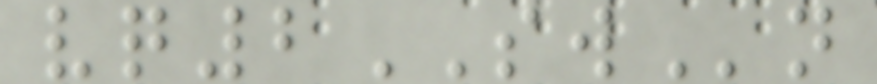vq2SWn
